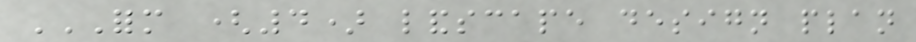FORM (4) LANDSCAPE DESIGN PLAN
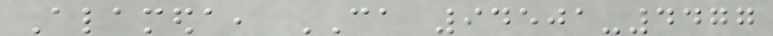Alameda, CA 94501-4477
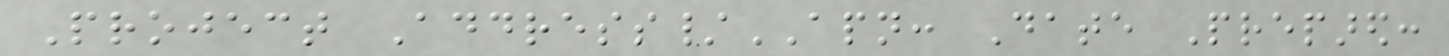Project Address/APN: Date Prepared:
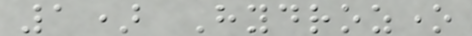1) Hydrozone
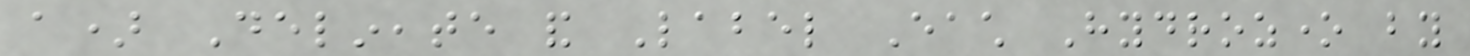a) Delineate and Label Each Hydrozone by
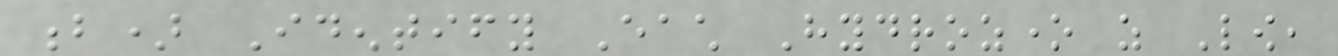b) Identify Each Hydrozone as Low,
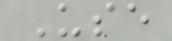Use
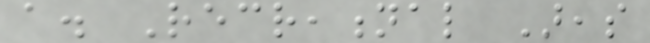a. Recreational Areas
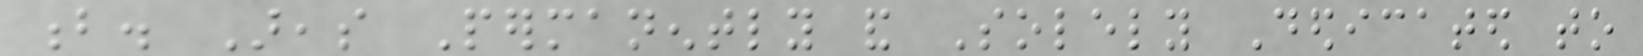b. Areas Permanently and Solely Dedicated to
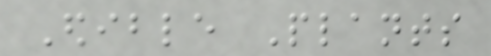Edible Plants
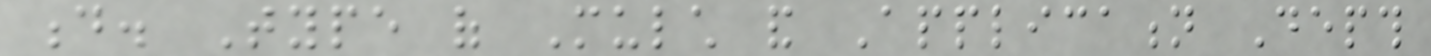d. Type of Mulch and Application Depth
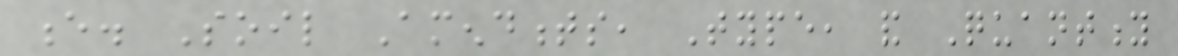e. Soil Amendments, Type, and Quantity
